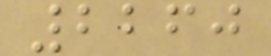2260
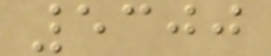5300
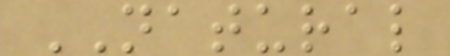NATURAL
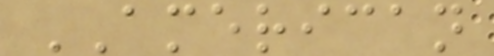AMERICAN
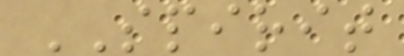SPIRIT
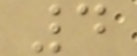4
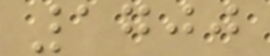1700
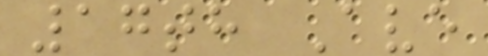17th Ave
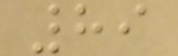89
